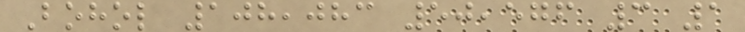Bohol 108,083 50,576 3 1
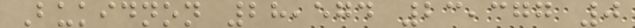Bukidnon 28,574 23,377 0
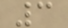3
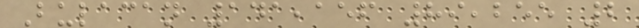Bulacan 141,156 89,255 2
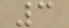3
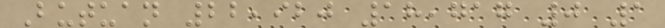Butuan 22,920 18,717 0 1
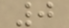0
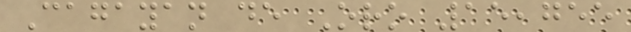Cagayan de Oro 15,755
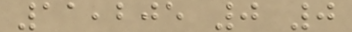11,205 0 0
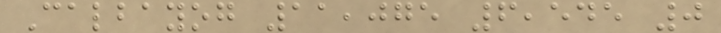Calbayog 11,075 6,545 0
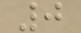0
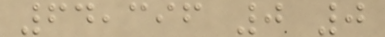64,396 0 0
